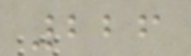226
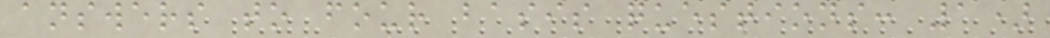answers to four basis questions: 1)
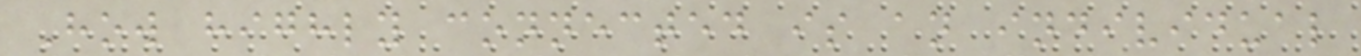How highly connected is an individual
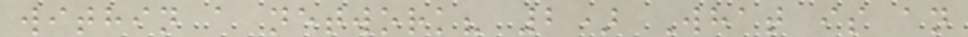within a network? 2) What is an
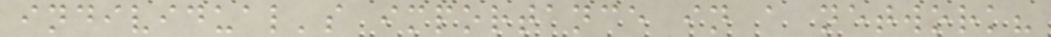individual's importance in a network?
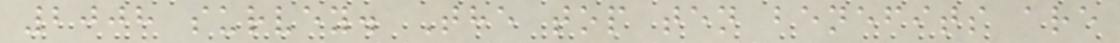2008 survey. The top ten benefits are
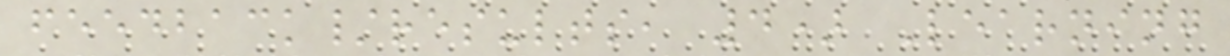feedback/results, 4) Learning
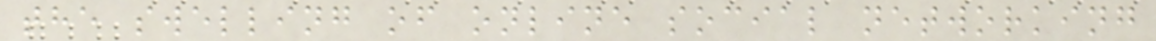the swelling of online social networking
